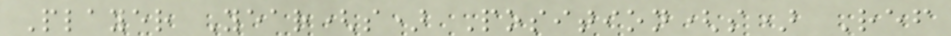Player Year(s) Position(s) Ref
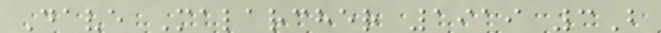Dave Malarcher 1919 3B
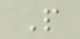P
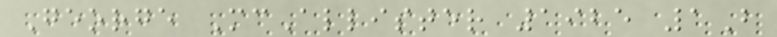George McAllister 1925 1B
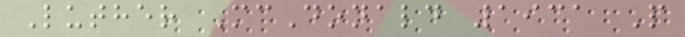Luther McDonald 1931 P
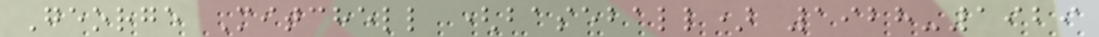George Mitchell (baseball) 1928-1929
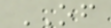OF
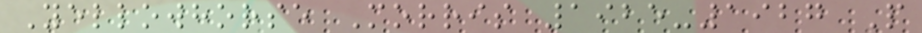Yellowhorse Morris 1925-1927 P
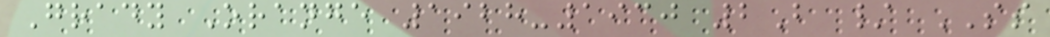Grady Orange 1928-1930 2B / SS
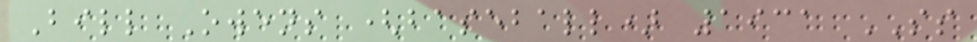Bill Owens (baseball) 1931 SS
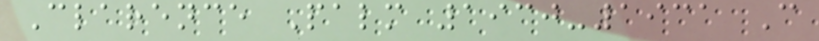Clarence Palm 1930-1931 C
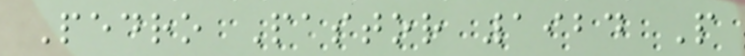Pedro Pastor 1924 P
